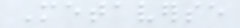Metaverse
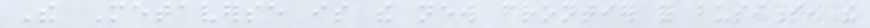The Metaverse is the new frontier for business, the
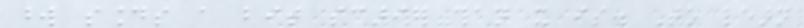word sounds a bit scarier than it is. To learn
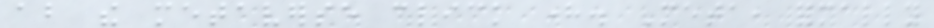about the metaverse click here. Meta, formally
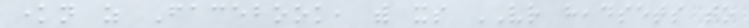known as Facebook, with its VR headsets to
